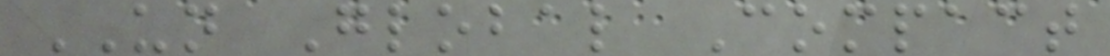UN Global Compact
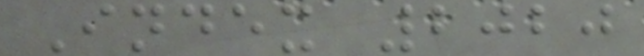Index 2020
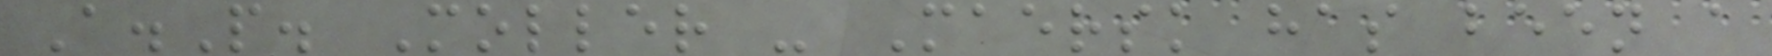A.P. Moller - Maersk has been a
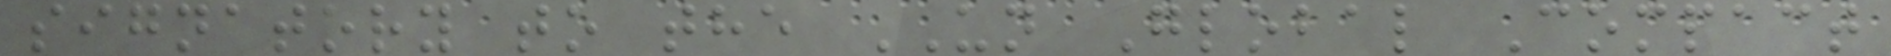signatory to the UN Global Compact
